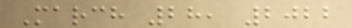March 28, 2022
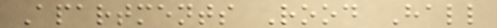Apartments Rood Hall
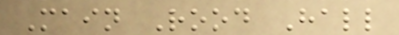Main Rood Hall
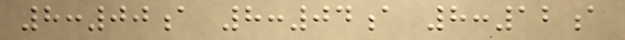8:00a 8:04a 8:12a
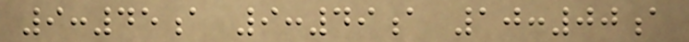9:45a 9:49a 10:00a
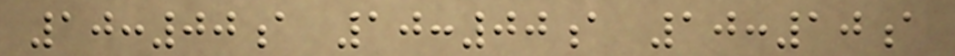10:00a 10:00a 10:10a
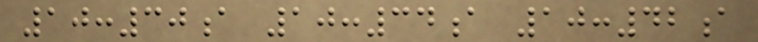10:30a 10:34a 10:42a
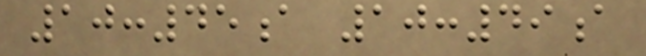10:45a 10:49a
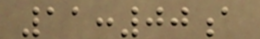11:00a
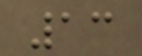13
